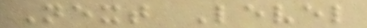Next Level
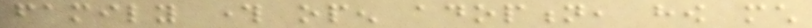family through open adoption, how much
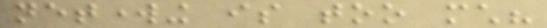networking is too much?
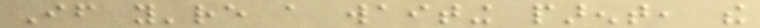If you're a waiting parent, the
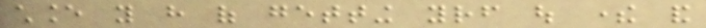chance you have of getting yourself out there and
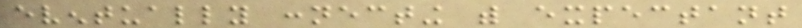eventually connecting with expectant
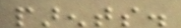parents.
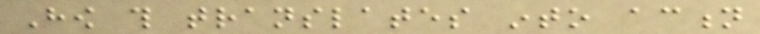How this translates into action
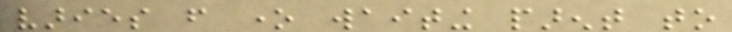varies from one waiting parent to
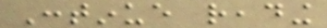Continue reading
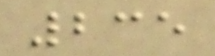235
